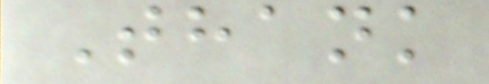Thank
